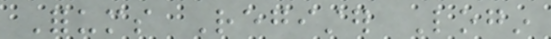Forums Register Login
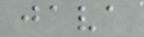java
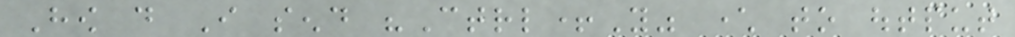How do I send "Ctrl+Y" character to output
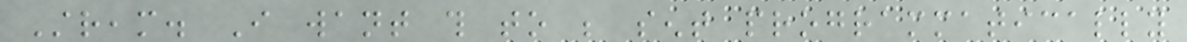Stream. I want this to be sent programmatically
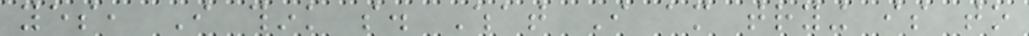yes, I think so. What I am trying is to
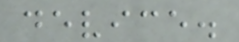device.
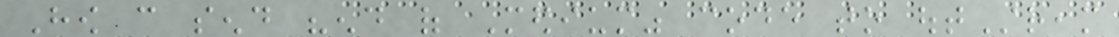How can send "end of Medium" code to outStream
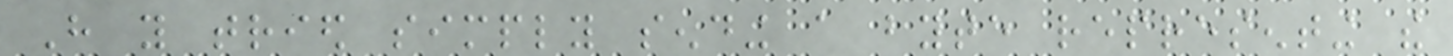Have you tried simply sending a byte representing the
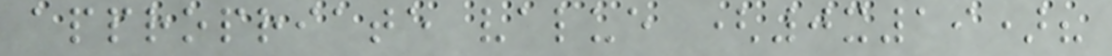appropriate value (0x19)?
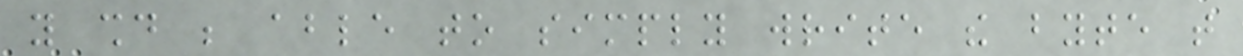you should be able to simply write the byte that
